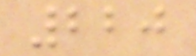220
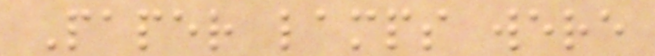Paper lamps were
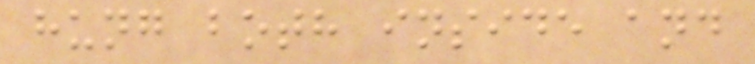hung both inside and
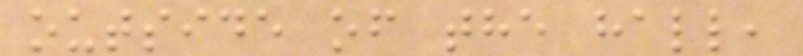outside of the hall,
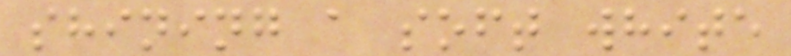shining a soft white
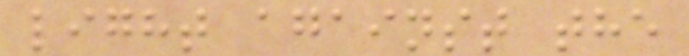light against the
